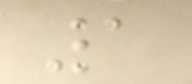1
